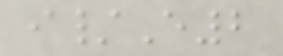i/E2
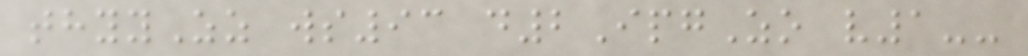thyyZz ws93 d2IpgZo v1--
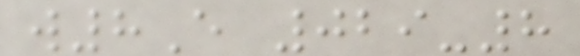w8E 029-8
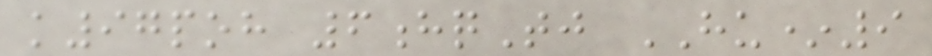k97poh 6hqTj HU*9
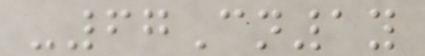-67Cn1y
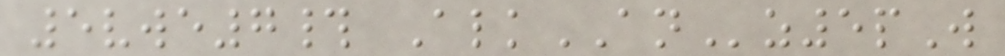5vwe7# AlkANz5pW
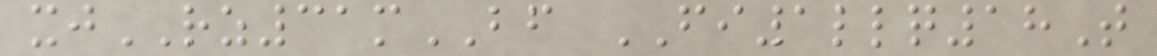xjRZ31mBF FI1llq18T
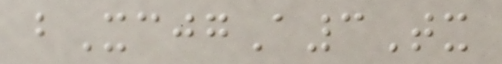bXcjgA3Tx
